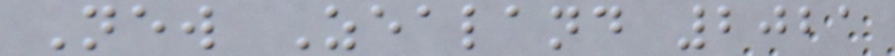New Zealand 2021
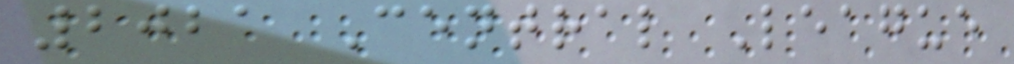2021 Central League
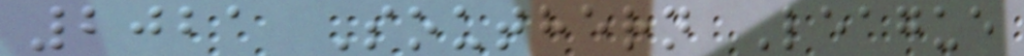2021 Southern League
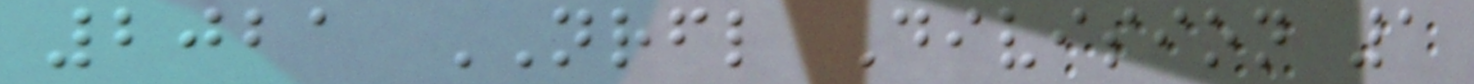2021 NRFL Division 1
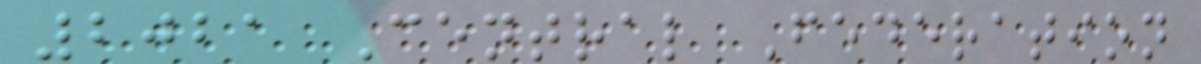2021 Central Federation
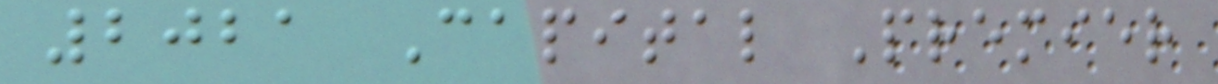2021 Capital Premier
